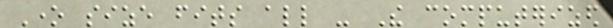One size fits all - The computerized
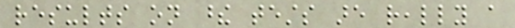results on these tests are really a
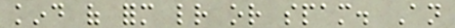kind of form letter or spam. An
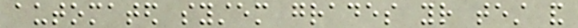automated system grades your test and
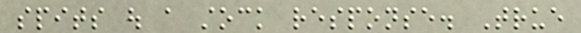spits out a stock response. True
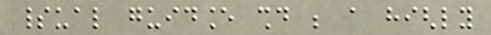spiritual guidance should be a highly
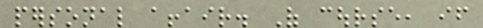personal affair. Of course, if
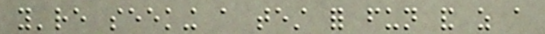you're seeking a test for fun and as a
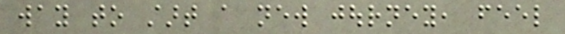way to start a new journey, feel
